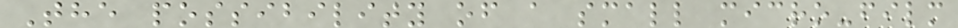The possibility of a small micro-film
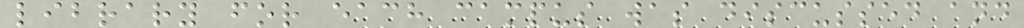library for each campus was discussed and
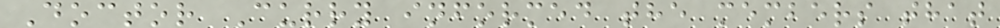Doctor Curry informed the members that
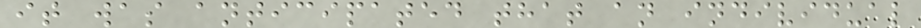it was anticipated that an individual
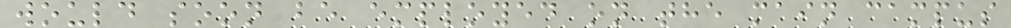would soon be employed on the main campus
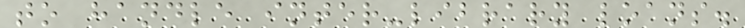to handle inter-library loans.
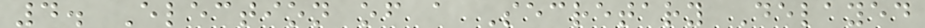4. Election of a Secretary Delayed
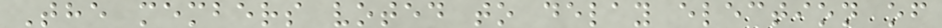The members voted to delay election of
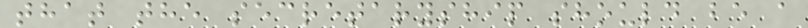that the secretaryship should be a
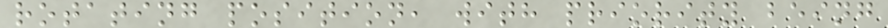rotating position, with priority being
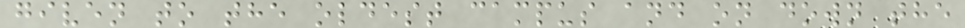given to the oldest campus and on down the
